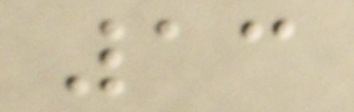13
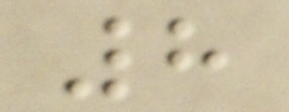8
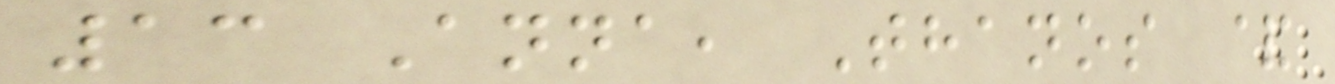13 Anna, Thanos &
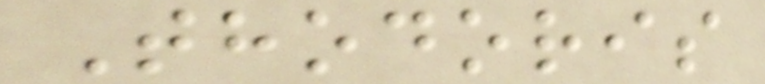Thodoris
